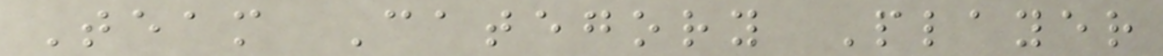Team Category Player
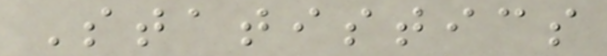Statistics
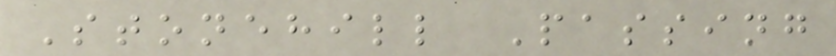Stonehill Passing
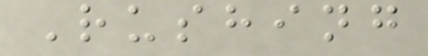Rushing
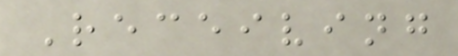Receiving
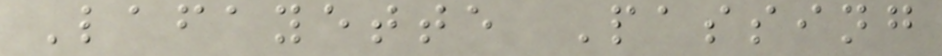Lafayette Passing
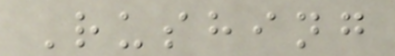Rushing
